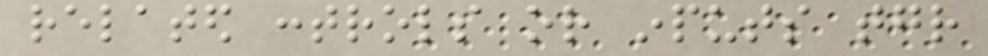related controls or inputs together
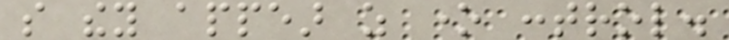so they appear as one control.
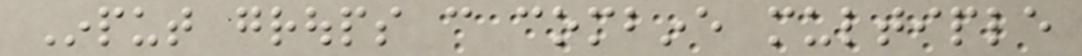Input groups can combine multiple
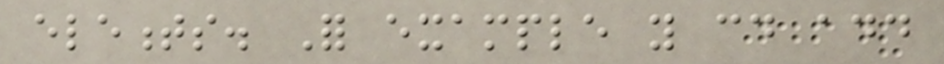elements. For example you could add
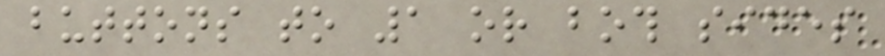buttons to 1 or both sides
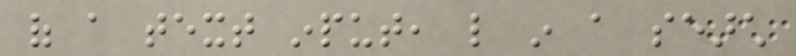of a text input, like in a search
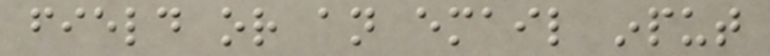field or an email input
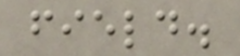field.
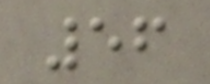56
